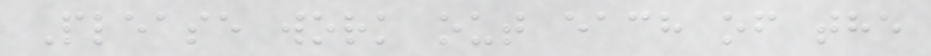Please work out each of the
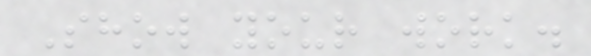Show your work.
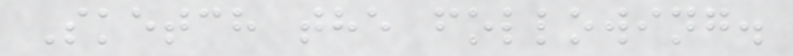Sketch the following.
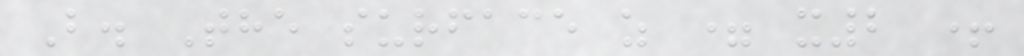B. The surface z = x2 +
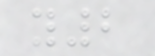y2
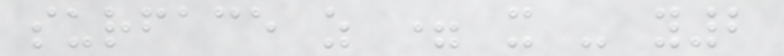surface z = x - y2
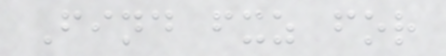Find fxz for
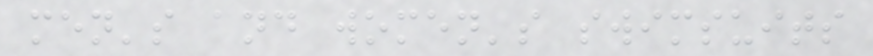men's and women's swimsuits
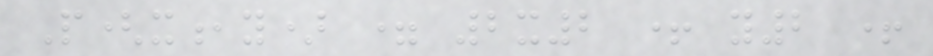P(x,y) = 2x2 + y2 +
